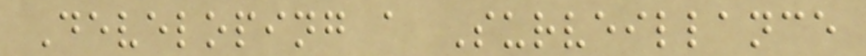Developing a Surveillance
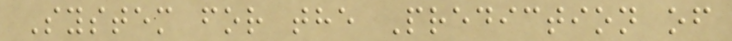System for the Prediction of
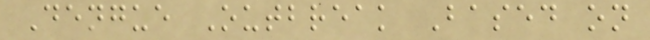Dengue Outbreak Based on
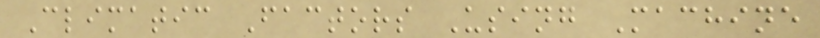Climatic Factors Using Machine
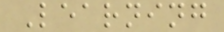Learning
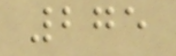275
